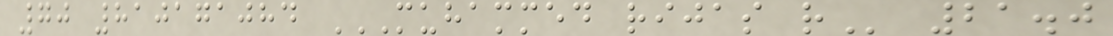70 810171084 MUHAMMED RIJAS R 21.0
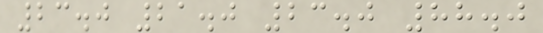23.0 21.0 23.0 88.0
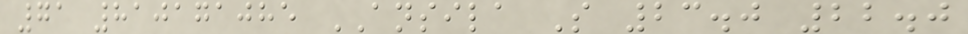71 810171085 ANSILA S 23.0 22.0
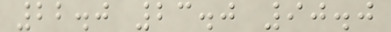22.0 23.0 90.0
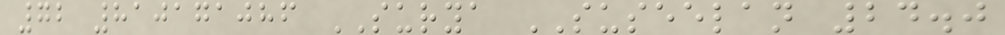72 810171086 SURYA SUSEELAN 24.0
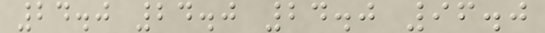24.0 24.0 24.0 96.0
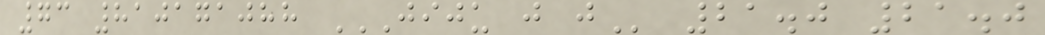73 810171088 JIJU J J 21.0 21.0
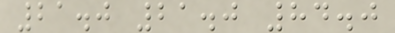21.0 21.0 84.0
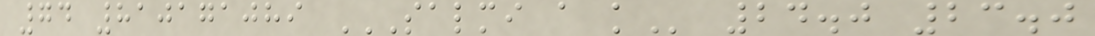74 810171089 SALMI A K 24.0 23.0
